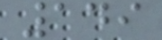149
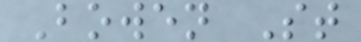Bowen St
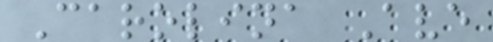Carolina Ave
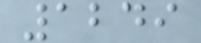1249
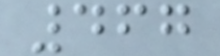467
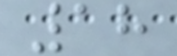18
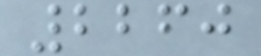2260
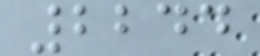2244
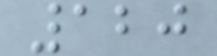120
